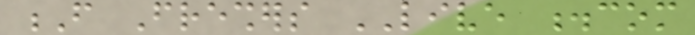F Freshers LIVE .com
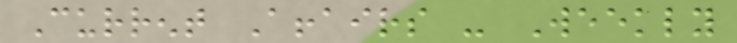Current Affairs - Weekly
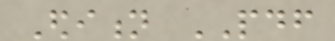Edition PDF
